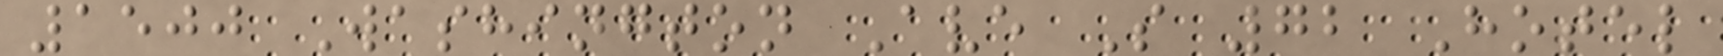1500 Washington Ave S 72 Hotel
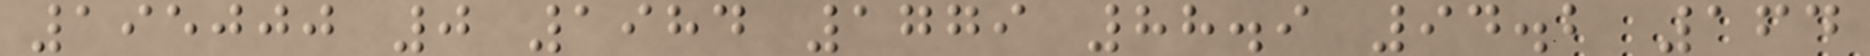195000 0 1984 1779 88.9 94.2 164
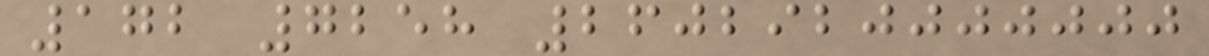172 7258 2602920000000
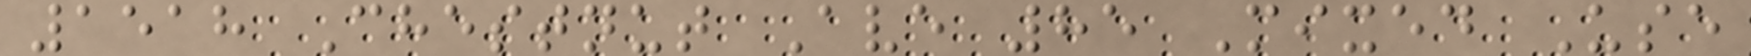1518 Chestnut Ave 85 Mixed Use
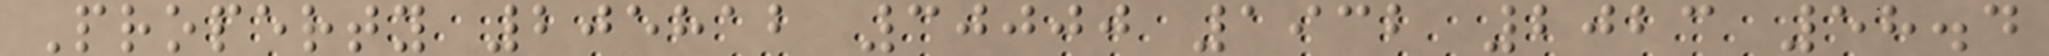Property 205812 30000 1932 2023 58.4
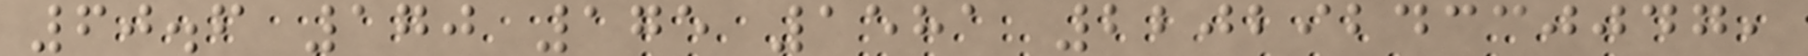60.6 170 175 1581 2202924330047,
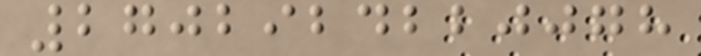2702924220078
